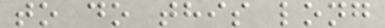to do this long
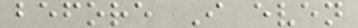before I even
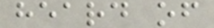heard of
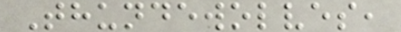Thundewolves,
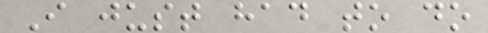I just had to do
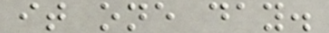it one day.
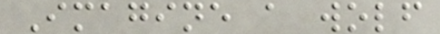Imagine a wolf
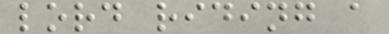lord riding a
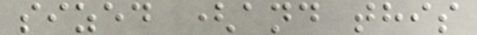sized (and this
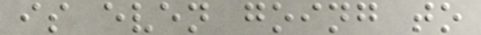is even going to
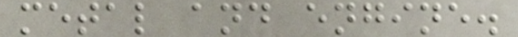metal and engine.
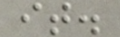it.
